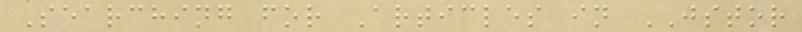Searching for Articles in JSTOR
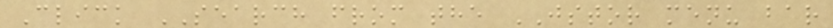Click SEARCH from the JSTOR menu bar
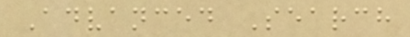Advanced Search
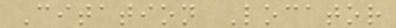Citation Locator
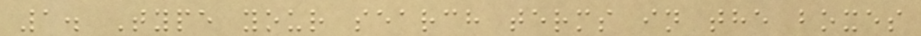1. Type your search terms in the boxes
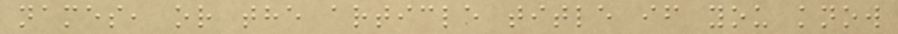names, or the article title if you know
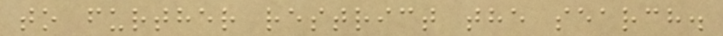to further restrict the search.
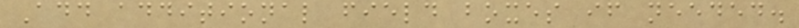Add additional field boxes if needed.
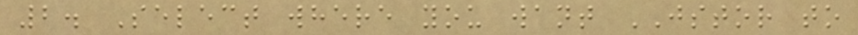2. Select where you want JSTOR to
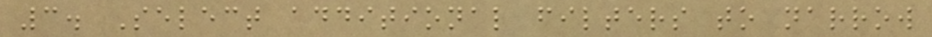3. Select additional filters to narrow
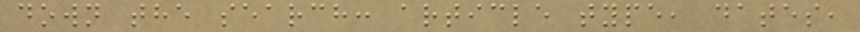down the search: article type, dates,
